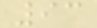93
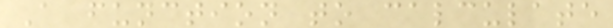A function to calculate
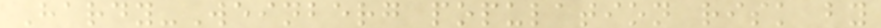Hardy-Weinberg population risk by
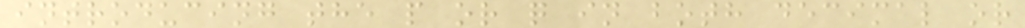introducing the p or q in both decimal or
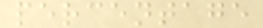percentage
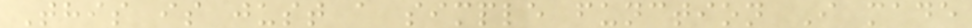This is just a simple function I made
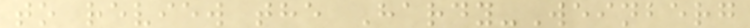to review the Hardy-Weinberg
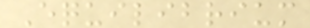Equilibrium
